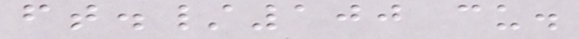ft./100 cu.
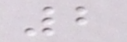2
